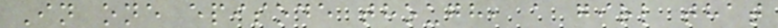In one episode though, a girl that
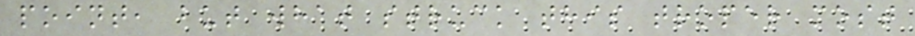point, but what struck this troper most
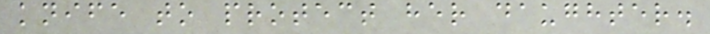knife to protect her daughter.
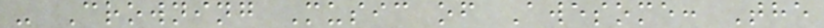- Crowning Music of Awesome: The
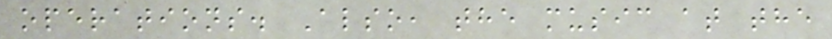operations. Also, the music at the
